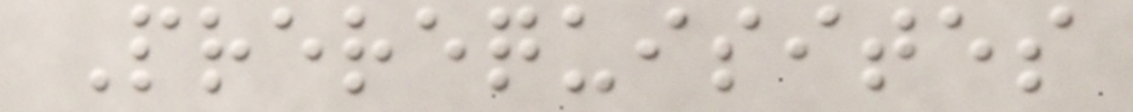Prerequisites
